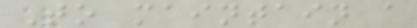To maintain a
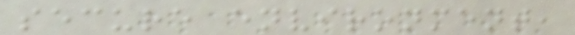secure environment,
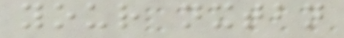your nxtbn
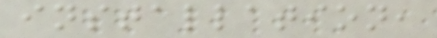installation,
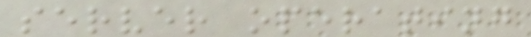server operating
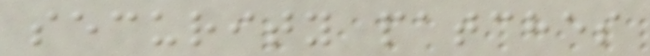security patches
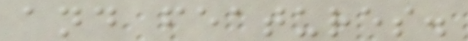and features.
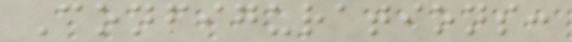Configurations:
